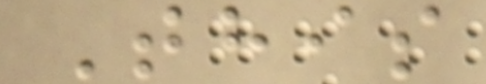This
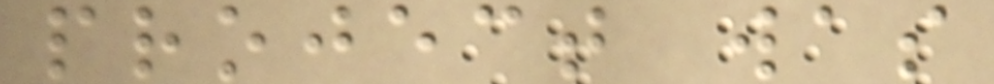project was
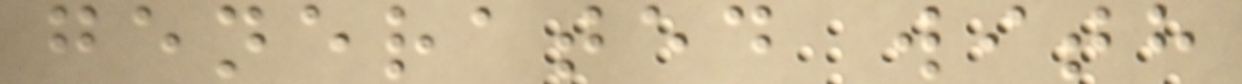generated with
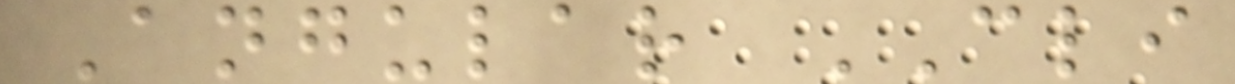Angular CLI
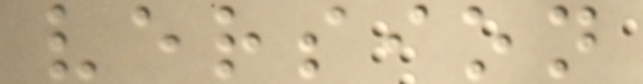version
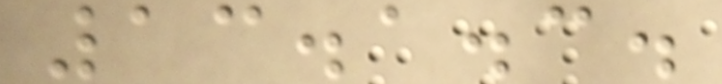13.1.3.
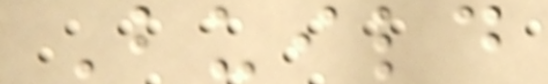Build
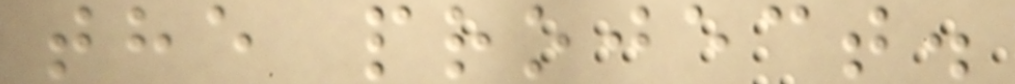the project.
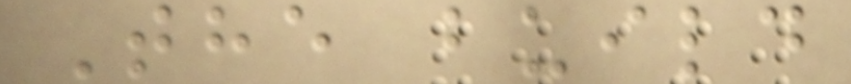The build
